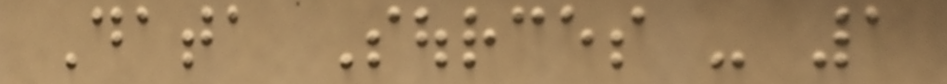Data Sources - 1
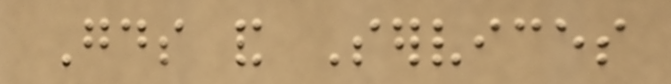Goods and Services
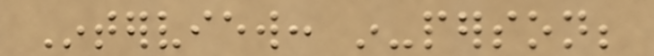Interview: in-person;
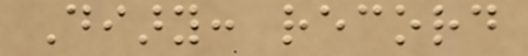Diary: record
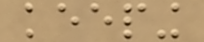keeping
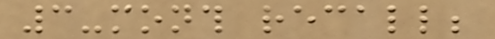3-month recall;
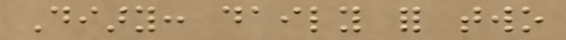Diary: daily for two
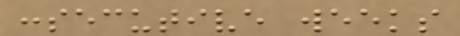consecutive weeks
